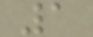1
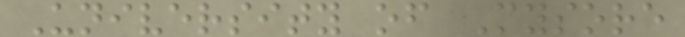University of Mysore
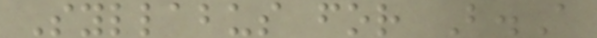Syllabus for B.A
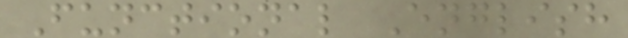Functional English
